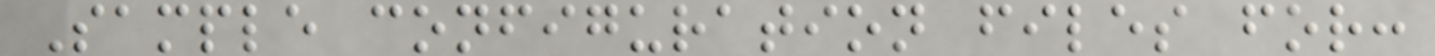Sample configuration files for:
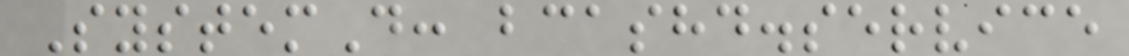SystemD: bcashd.service
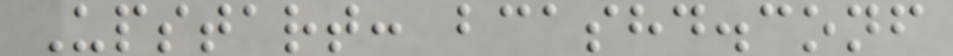Upstart: bcashd.conf
